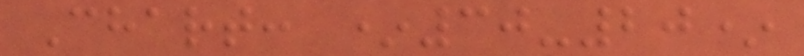Chart: *30-20*
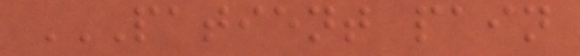PATIENT PAIN
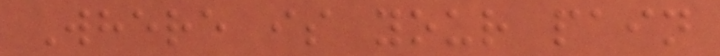Where is your pain
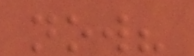now?
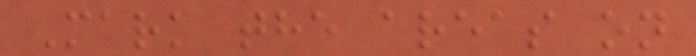Mark the areas on
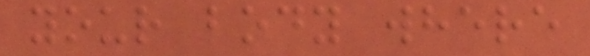your body where
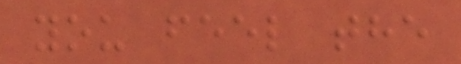you feel the
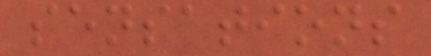sensations
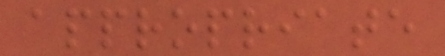appropriate
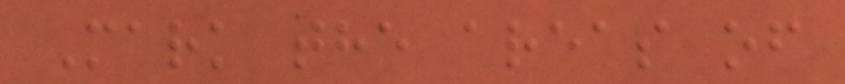Mark the areas of
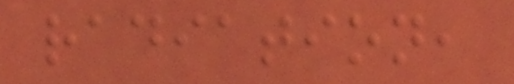radiation,
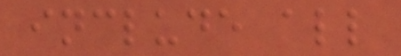include all
